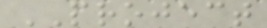PROJECT
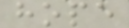hope
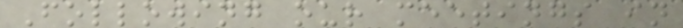Following our meetings in
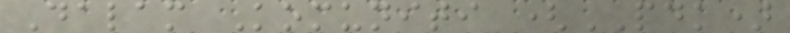Dalam Komuniti (PDK)
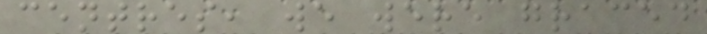centres, we were graced
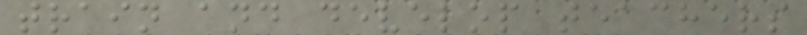train and develop teachers
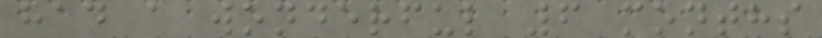had a wonderful 6 months
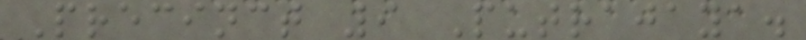Precinct 9 Putrajaya.
